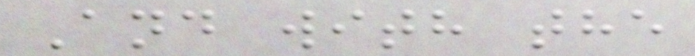And with the
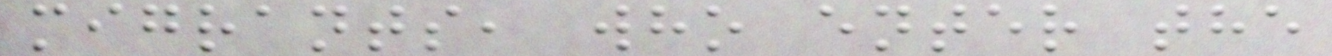migrants, who enter the
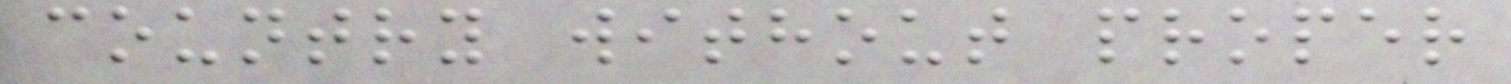country without proper
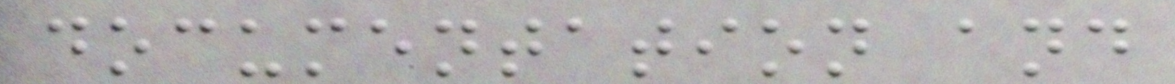documentation and
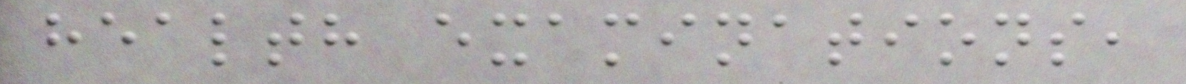health examinations,
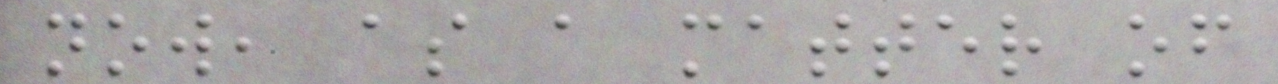now, as a matter of
